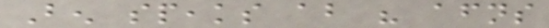Ben speaks about his afternoons
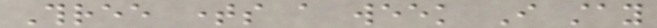Three times a week I stay
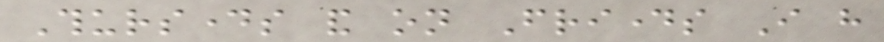Thursdays and on Fridays I have
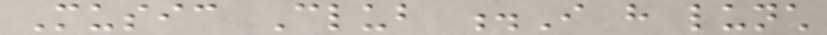Music Club .I have lunch
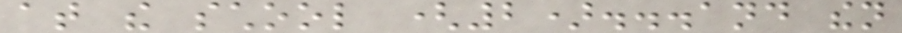at the school (2)...and then
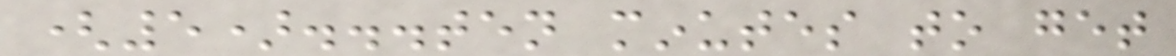(5)...ten minutes to get
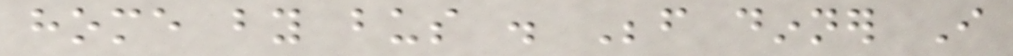home by bus . Before dinner I
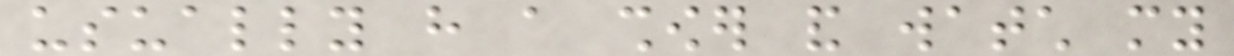usually have a shower and watch my
